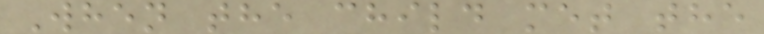When the child met the
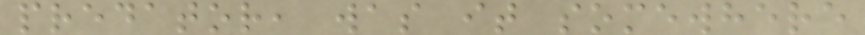predator, was it somewhere
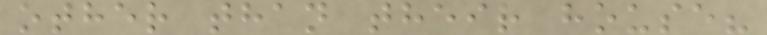other than their house?
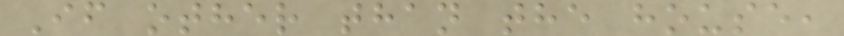If other than the house,
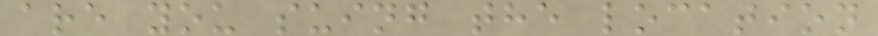are you suing the location
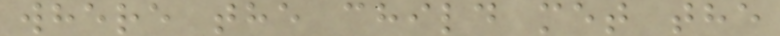where the child met the
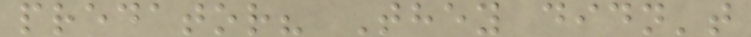predator? They didn't
